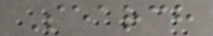Search
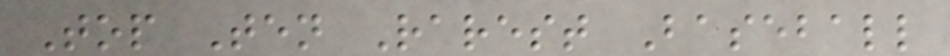Top Ten Rarest Baseball
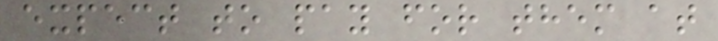expect to pay for them at
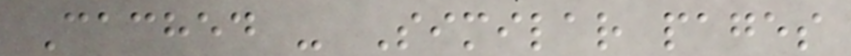Cached - Similar pages
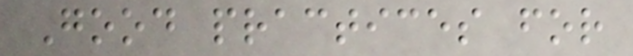Good practices for
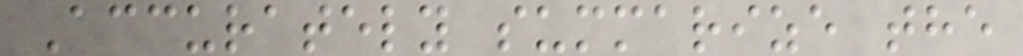Accurately summarize the
